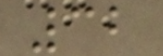32
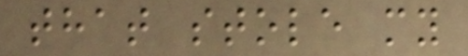that stole my
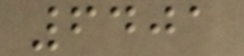6401
